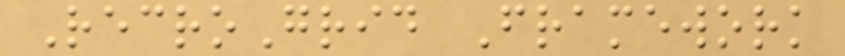RecroGrid Framework
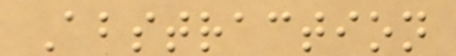Abstraction
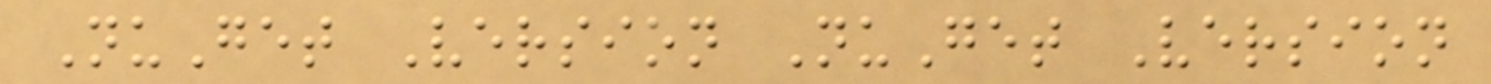NuGet Version NuGet Version
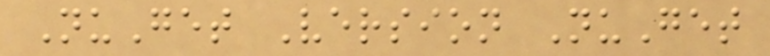NuGet Version NuGet
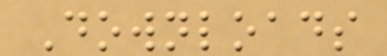Downloads
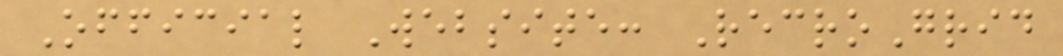Official Website: RecroGrid
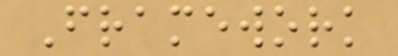Framework
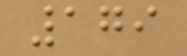179
